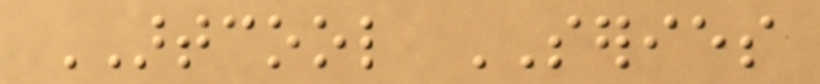ARTCOOL SERIES
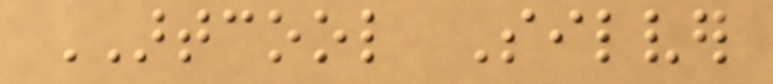ARTCOOL Silver
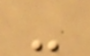-
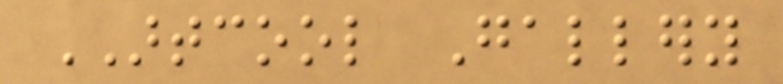ARTCOOL Gallery
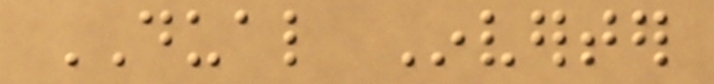DUAL Inverter
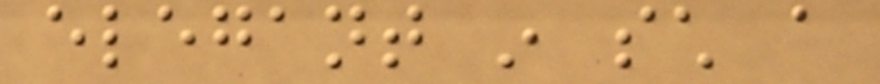elegant in such a
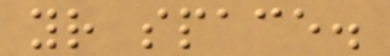your space.
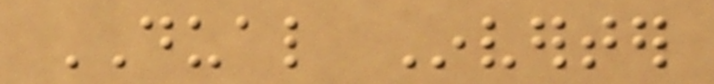DUAL Inverter
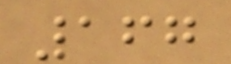167
